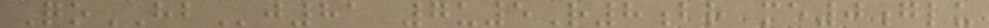QoHBj81 7u5R8br me0glu
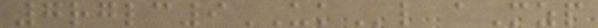7rglc9UKl aMzp
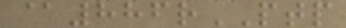@886rPTP
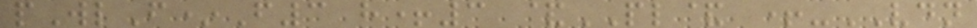pWlF*F3 h+3 &PL& +-VDN
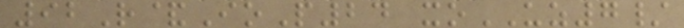92R&IoP24 xoUZ7/
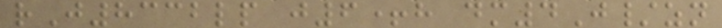rJ8332lp j6+h dm4J/zn
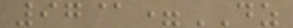97@=DZ
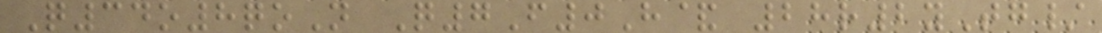Q34o8qoN Q7F0H& 28r2yTg/
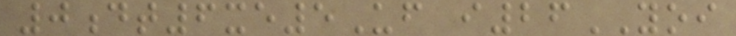0dt6xe5Uf i26YOI
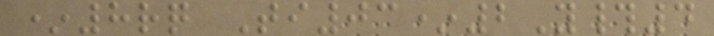*8rq Ti03*2Y#4
